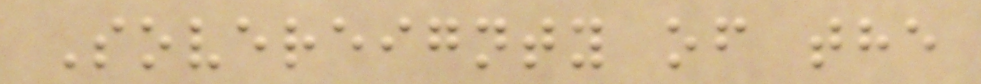Sovereignty of the
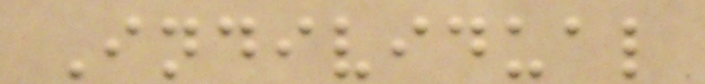Individual
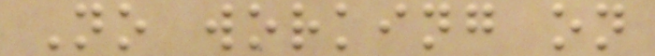No working on
